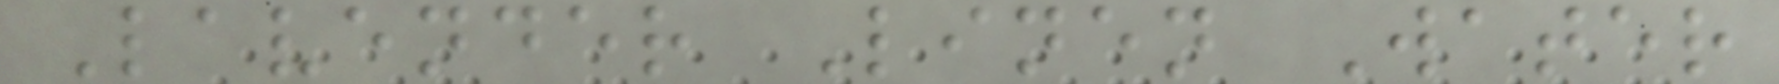Lavender Linen Water
